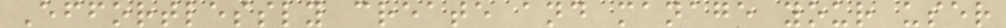Effortlessly create and manage your user
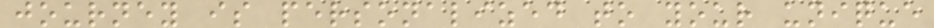journey is personalized to your unique
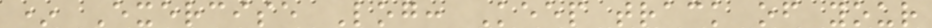* Exercise Log: Keep track of your
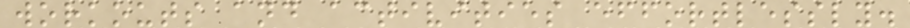workouts and activities effortlessly.
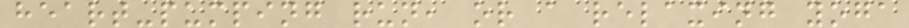heart-pumping run, or a relaxing yoga
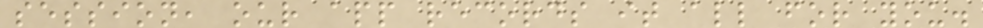session, our app records it all for you.
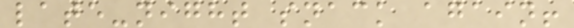late-night snack again!
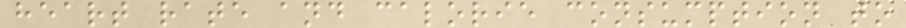heart rate and calorie consumption to
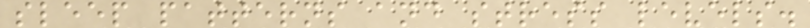sleep patterns and stress levels.
